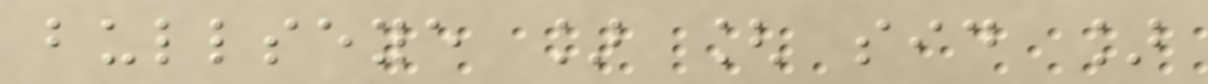bullseye ] [ sid ]
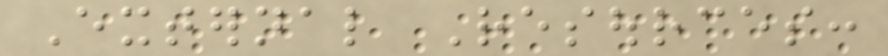External Resources:
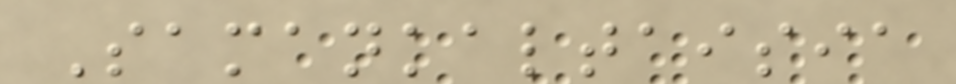Samankaltaisia
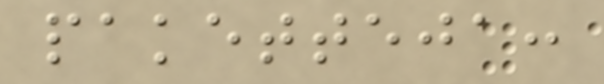paketteja:
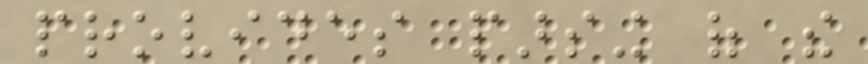provides parsing of the
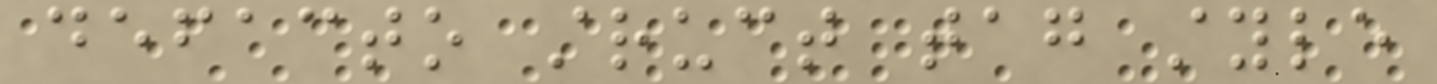defacto struct tag style
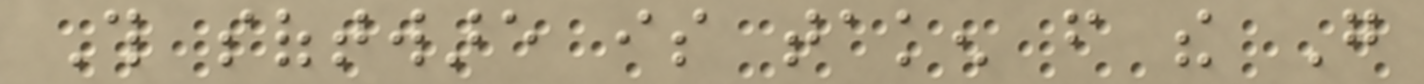This software is taken from the Go
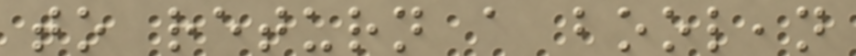to return a boolean
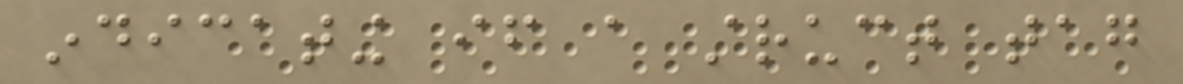indicating if a struct tag
